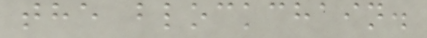the blockchain.
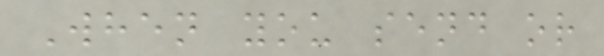When you send or
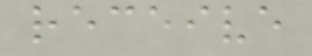receive
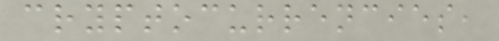cryptocurrencies,
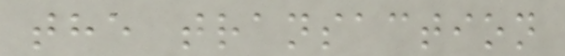the transaction
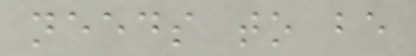needs to be
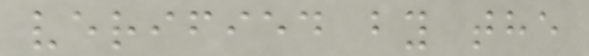verified by the
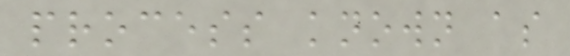process known as
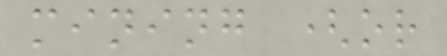mining (or
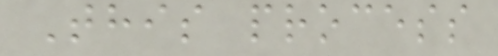This process
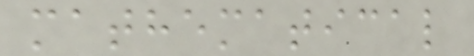mathematical
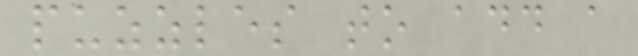puzzles to add a
